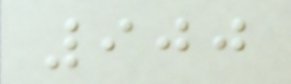900
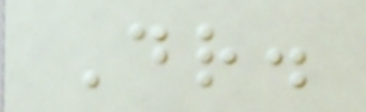Dr.
